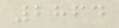2864
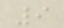9
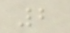2
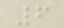6
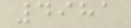4981
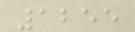1255
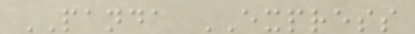PANDA EXPRESS
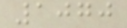1070
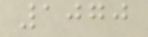1070
